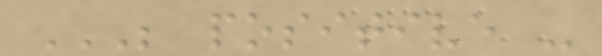BE POSITIVE -
